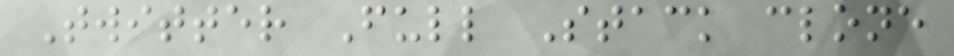Twitter Full Stack clone
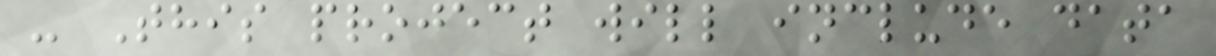- This project will include data
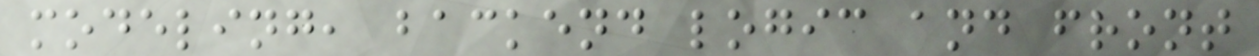modeling, backend logic and front
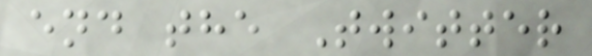end the Twitter
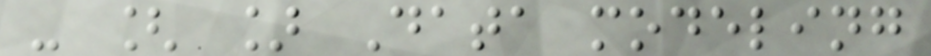- [ ] Data modeling
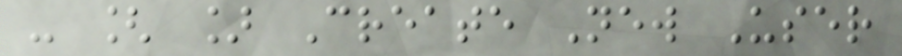- [ ] Create New User
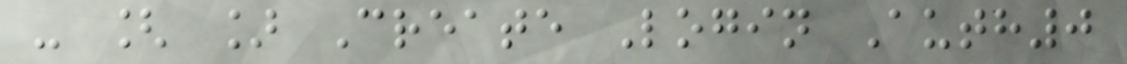- [ ] Create Login Auth0
